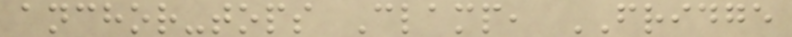anchor-tops Clamp, FRIDGE
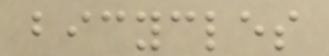bicycles
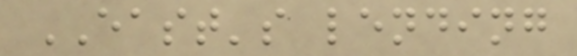EAST's lending
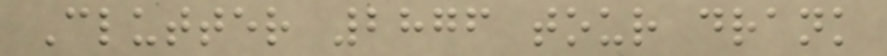Clutter 2876 tour drank
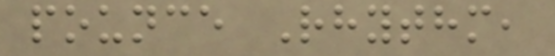pounce Rhythm,
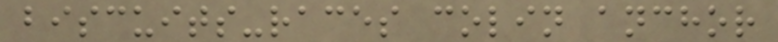biscuits-races colin anchor
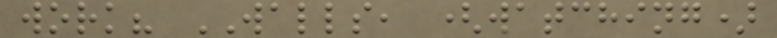work? WALLS, (watching)
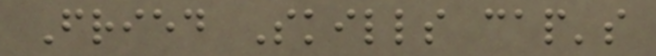Fried Skills cap's
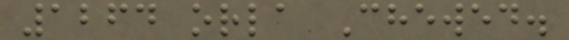1264 orla Chewed.
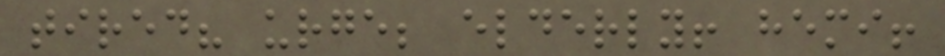tired? urge; elderly! hemi!
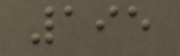195
